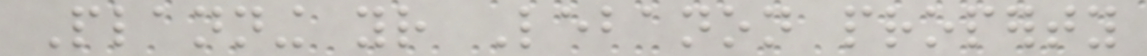Planning your Lebanon property
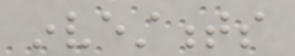investments
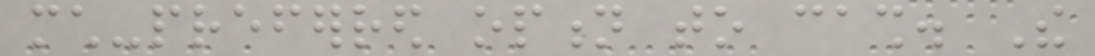much-preferred option to cash. The
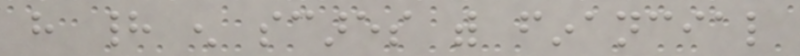have had enough scares with financial
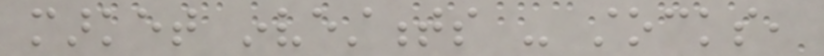market investments - stocks,
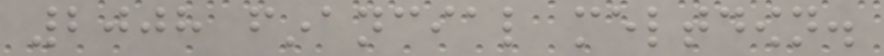2008 financial meltdown.
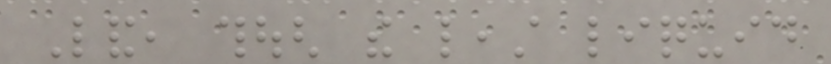Land, though the least liquid
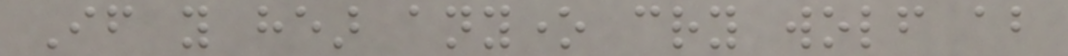If you hear anyone cry wolf about
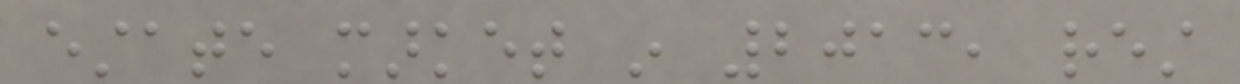estate market in 2013, rest
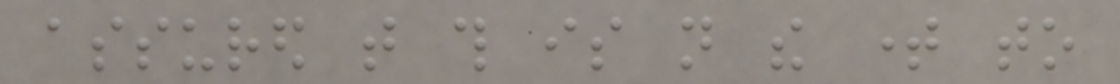assured that this is not the time to
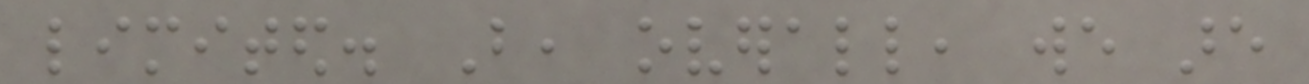limited. But, overall, we are
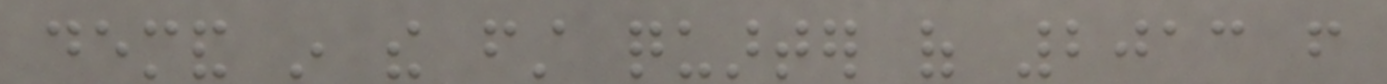demand in the first quarter of 2013 from
